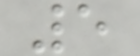5
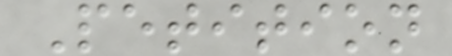Petition
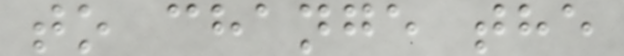to change the
